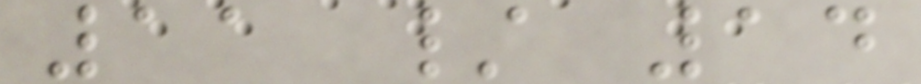11 / 14
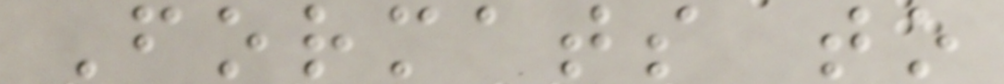Formats to
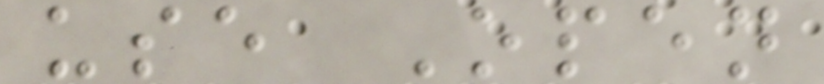use Open
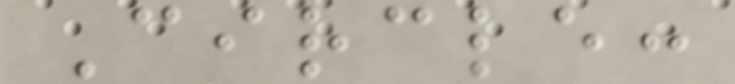Circle:
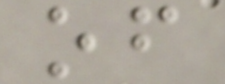of
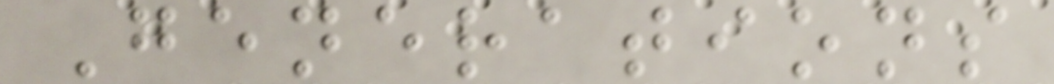Generations
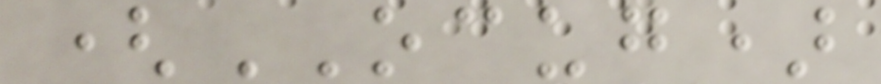(OCUG)
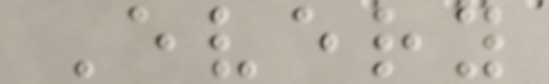Every
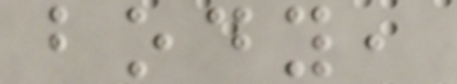body,
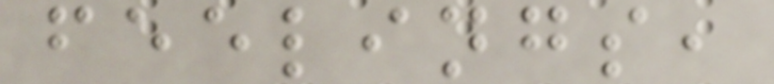feelings,
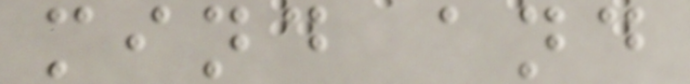mind and
